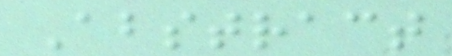Abstract
